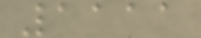1111
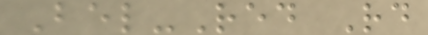Bel-Red Rd
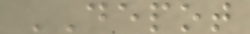DEPOT
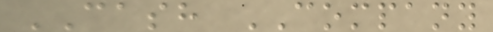CASH COMPANY
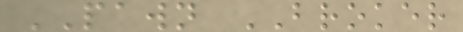PAWN BROKER
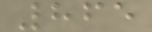865
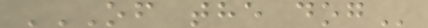OF THE DOG
